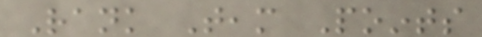Rank Team Points
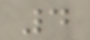4
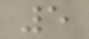5
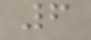6
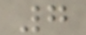7
